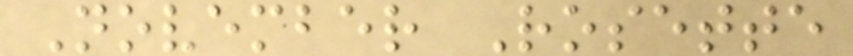November Rosette
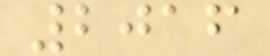2016
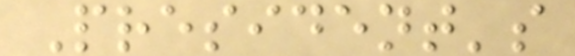President's
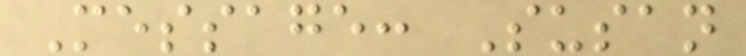Message: Susan
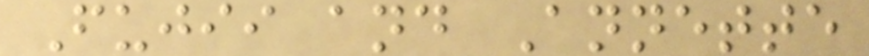Fujii and Annette
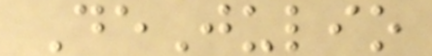DeJulio
